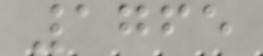1765
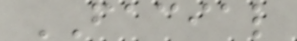FACIAL
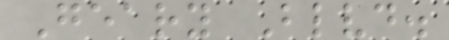Geary Blvd.
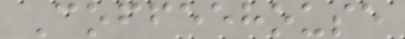Coffeehouse
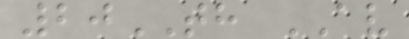20TH AV
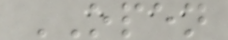OPEN
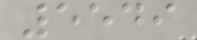5549
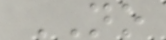NO
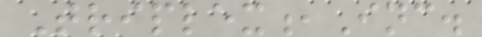Triplex,Inc.
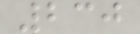230
